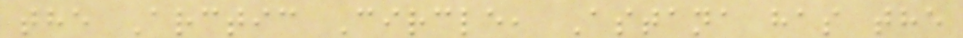the Arctic Circle, Astana has the
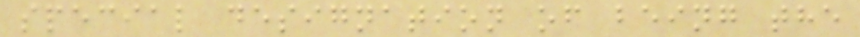special designation of being the
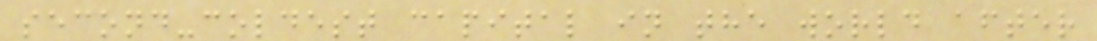second-coldest capital in the world after
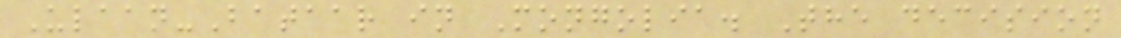Ulaan-Bataar in Mongolia. The decision
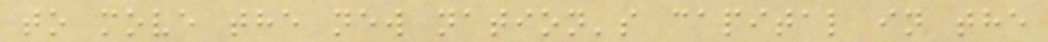to move the new nation's capital in the
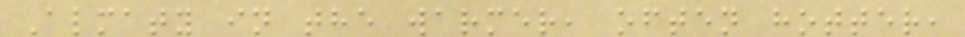Almaty in the warmer, often hotter,
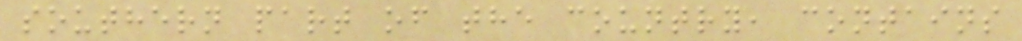southern part of the country, contains
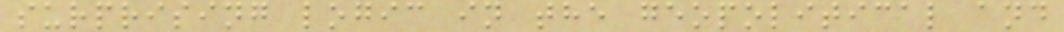surprising logic in the geopolitical and
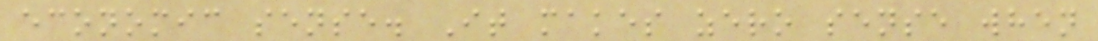economic sense. It makes zero sense when
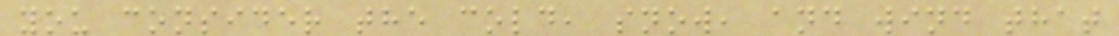you consider the cold, snow, and wind that
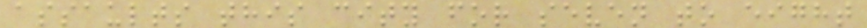assaults this city for seven to eight
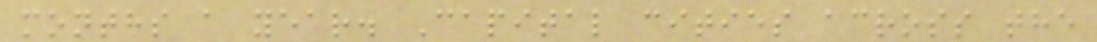months a year. Capital cities across the
